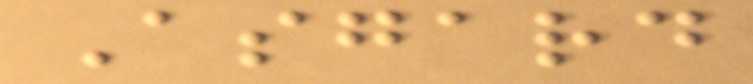Asgard
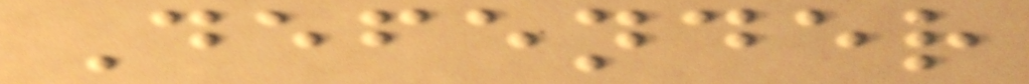Defender
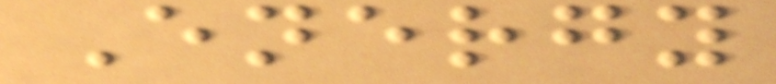Energy
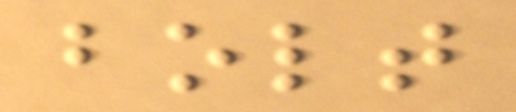bolt
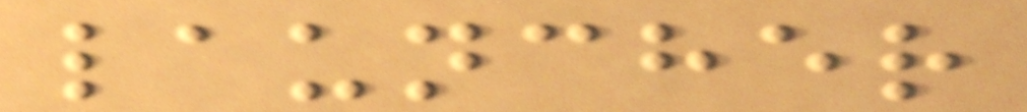launcher
